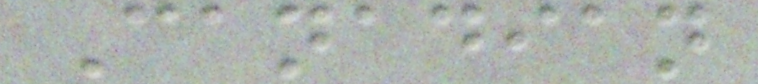Canadian
